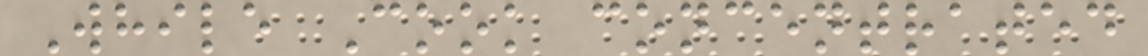While Cook concentrated
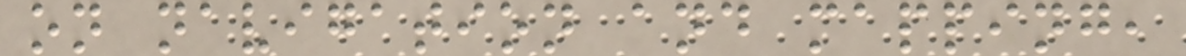on navigation and mapping,
